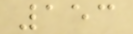153
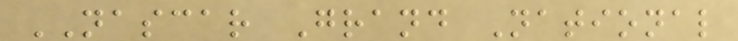NASCAR Grand National
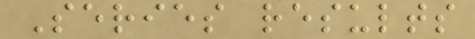Series results
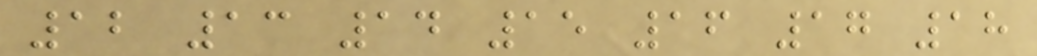12 13 14 15 16 17 18
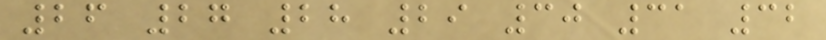26 27 28 29 30 31 32
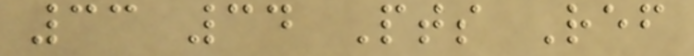33 34 Pts Ref
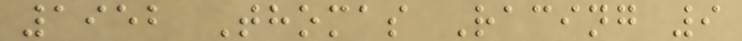1952 Thomas Racing 9
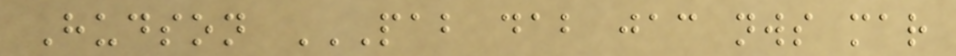Hudson PAB DAB JAC NWS MAR
